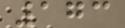173
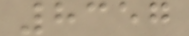8357
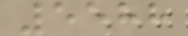5588
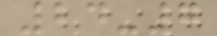24-7
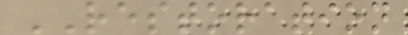RESTORATION
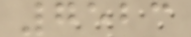7523
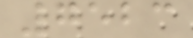7523
